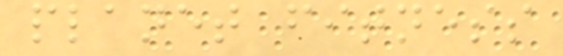planet fitness
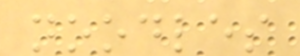noodles
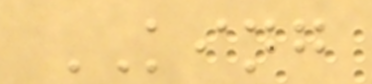KING
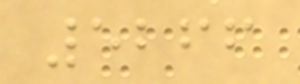5266
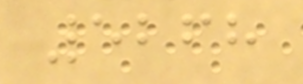5268
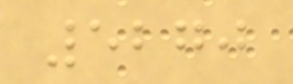5270
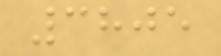3805
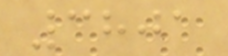3801
